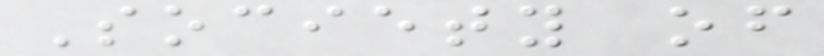Society of
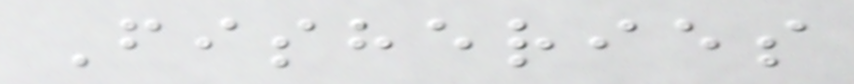Fisheries
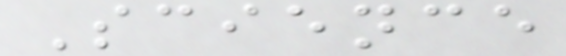Science
